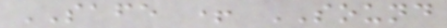SAFE + SOUND
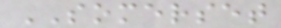SOMERSET
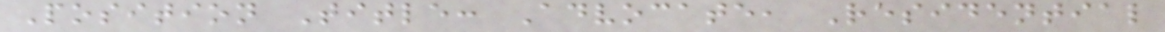Position Title: Advocate, Residential
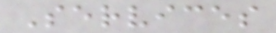Services
